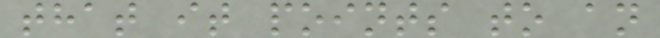that it points to an
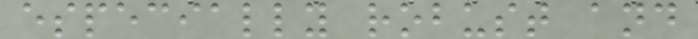especially robust and
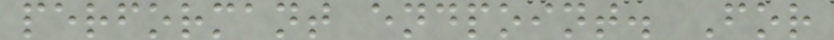performant endpoint. For
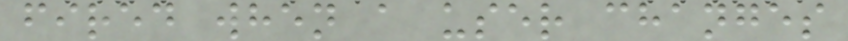fired when a user changes
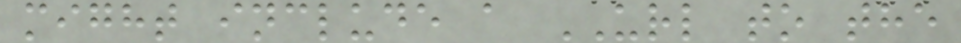might include a URL to the
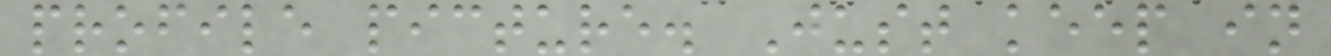profile picture. Just keep in
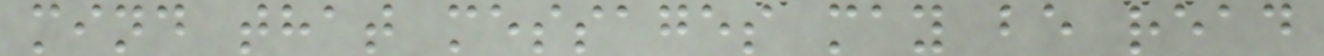mind that messages may be read
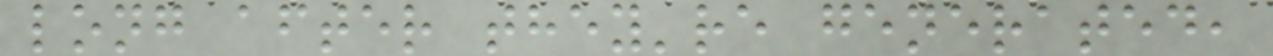long after they're generated,
